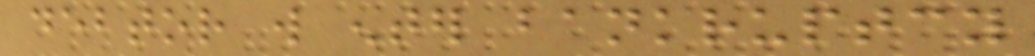debtor will enter bankruptcy
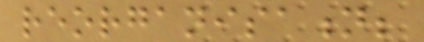reorganisation;
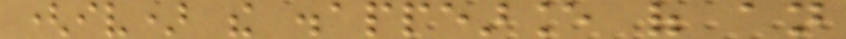(iv) the disappearance of an
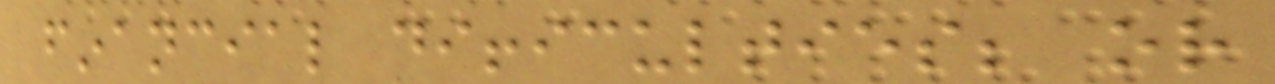financial difficulties; or
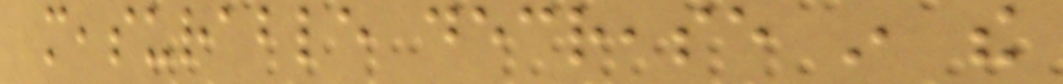measurable decrease in the
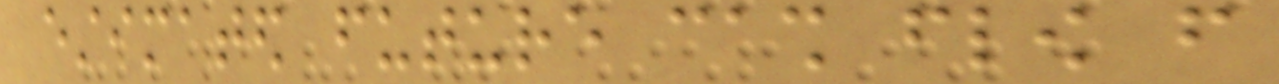estimated future cash flow from
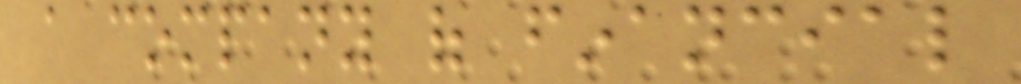a company of financial
